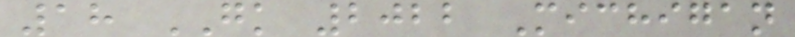18 GK 2022 Michigan
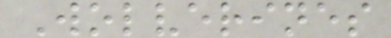Wolverines
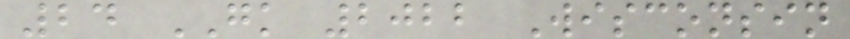24 GK 2022 Wisconsin
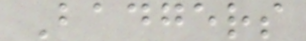Badgers
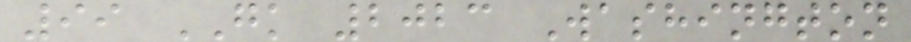99 GK 2023 Washington
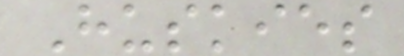Huskies
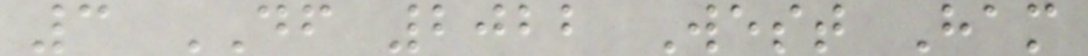3 DF 2022 West Ham
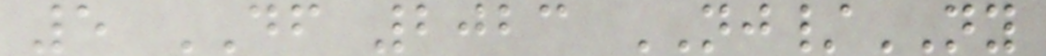5 DF 2023 NJ/NY
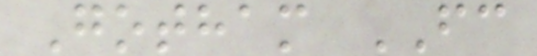Gotham FC
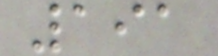191
